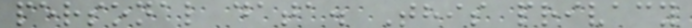personal data. This privacy
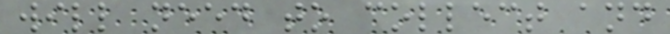will need to collect and
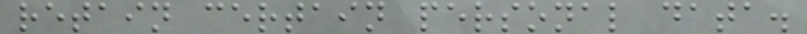retain certain personal data.
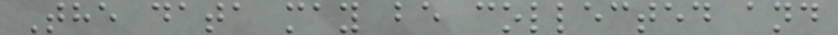The data may be collected and
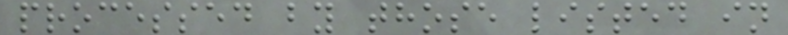processed by those listed in
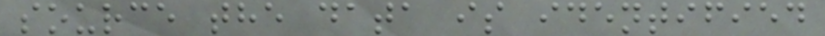source the data is identified
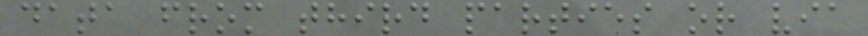data from third parties or via
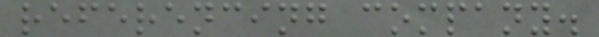referencing company.
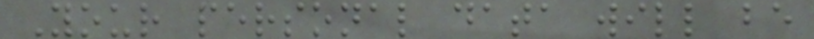Your personal data will be
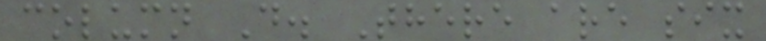column D. There are six
